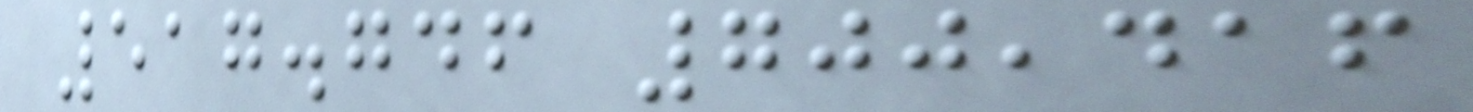517.746 700,416
